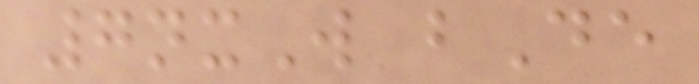7nxW bDe
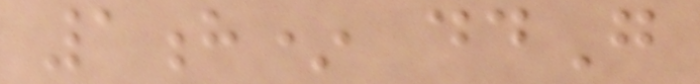1h* ddG
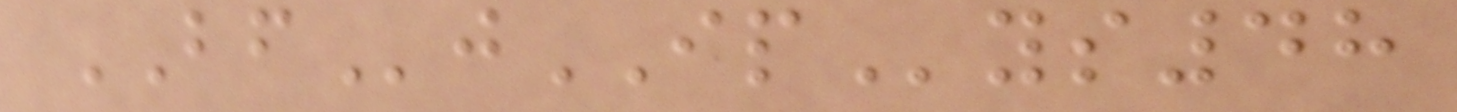BFjIPys48
